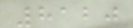8120
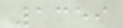1359
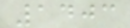1403
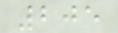205
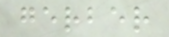gerber
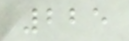225
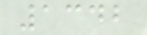1342
